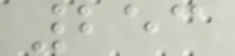253
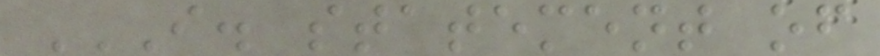I. STATEMENT OF
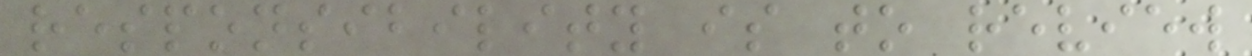responsibility is to review
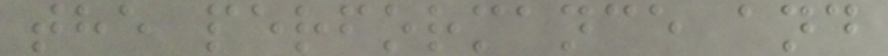the performance and
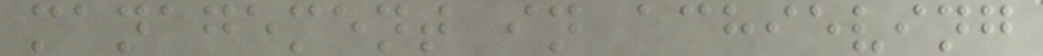management in achieving
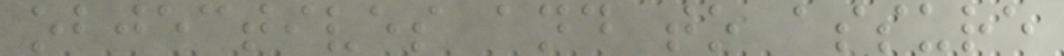objectives and to assure
